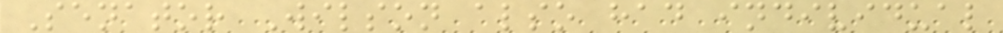Senator Wilson also had individual
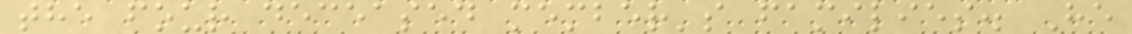the four deceased member's families. He
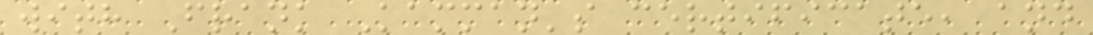with Frank Kamman's certificate, and
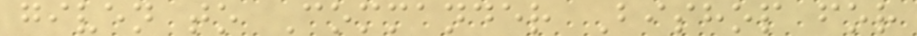given to Commander Bishop for
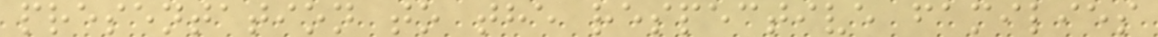presentation to the respective families
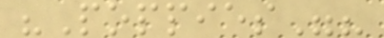"Poppies"?
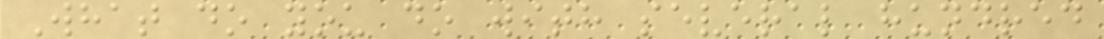What do you do with several hundred
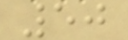50
